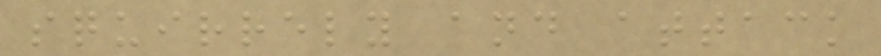squirrely and attack
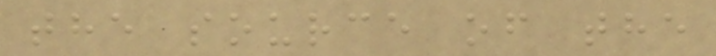the source of the
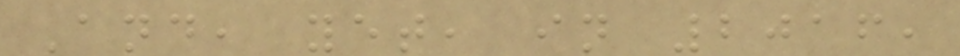And, yet, in 2016,
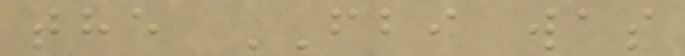the FBI was
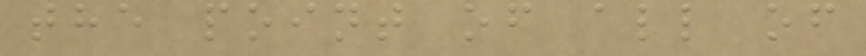the point of all of
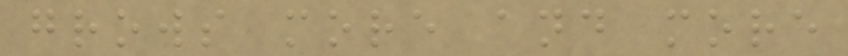grows more and more
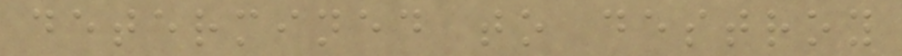determined to destroy
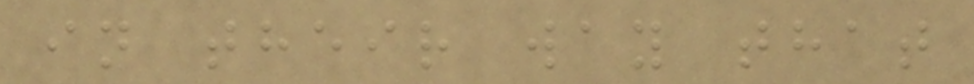in their way that
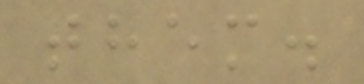them.
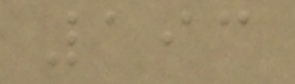193
